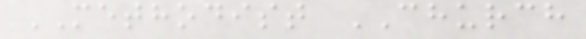METHODIST CHURCH
